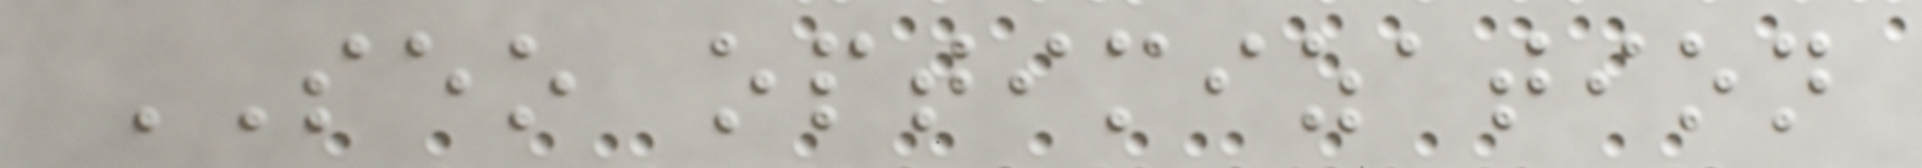SEO optimization
